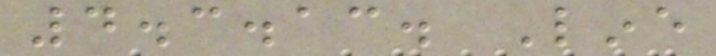4.3.13. Line
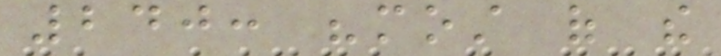240: "most of the
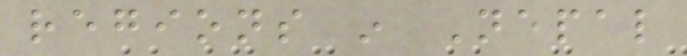regions in Nepal
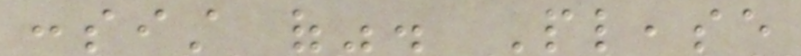consist of". Please
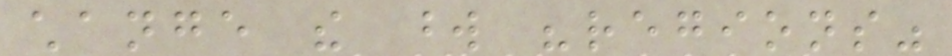change the word "regions"
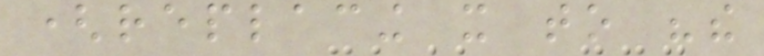(replacing it to "the
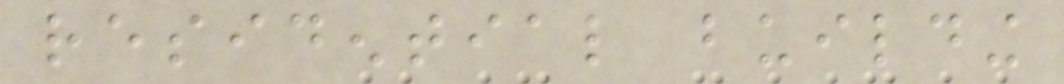residential building
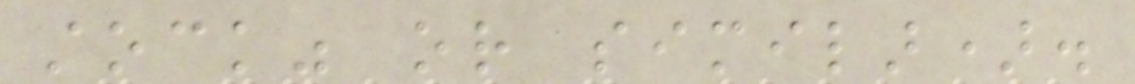stock" or similar).
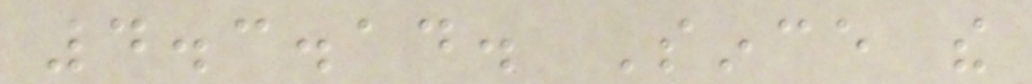4.3.14. Since the
